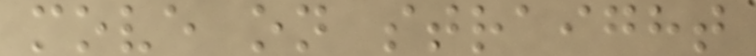move on straight
